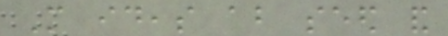More ideas about seed and
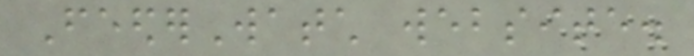FeederWatch website.
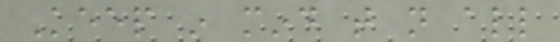Keep in mind that not all
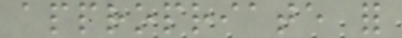appropriate for
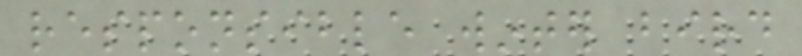responsible winter bird
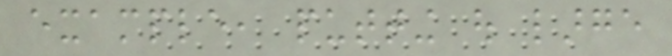example, putting out large
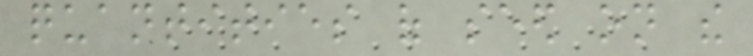quantities of seed on the
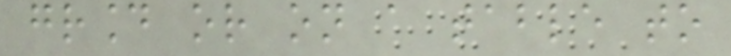ground or on a table to
